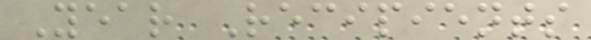Year Recipients
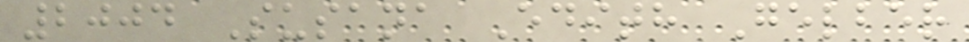2004 Susana Edith Gelber
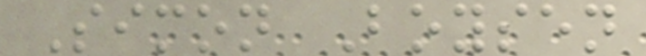Simon Boysen
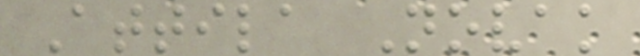Attila Novak
